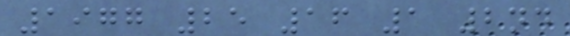1977 25 16 1 2nd
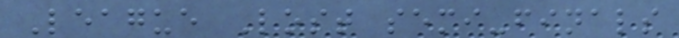League Lost semi-finals
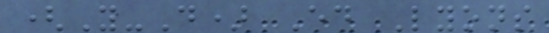(Y-D) Ed Lyons
